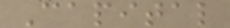Capital
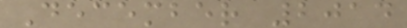December 2014
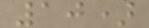10)
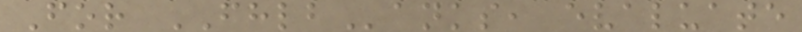For FHLBanks, evaluate
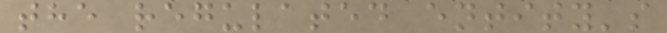the regulated entity's
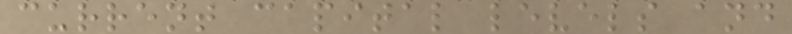current capital levels and
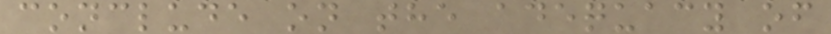conclude on the adequacy of
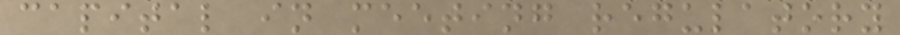capital in meeting regulatory
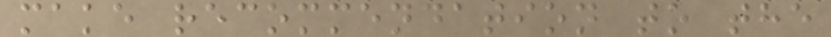make recommendation to the
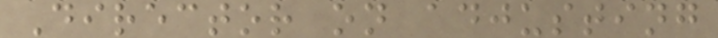Director on adjusting
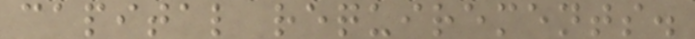capital requirements.
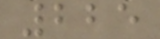225
